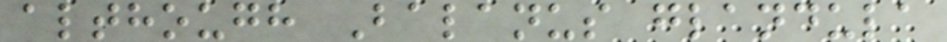although Balanus glandula
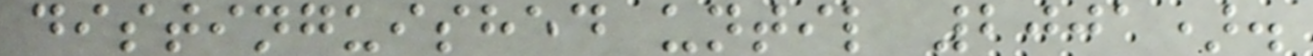distinguished until 2001).
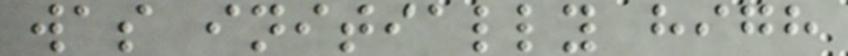was initially high
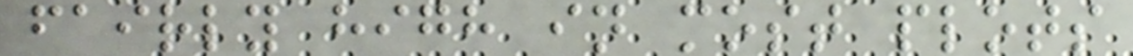fairly high in most plots
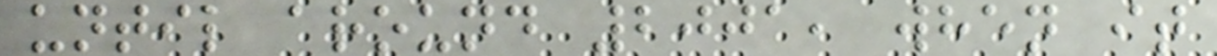until around 2001, when it
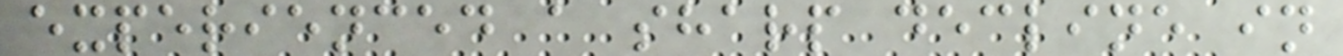experienced a sharp decline in
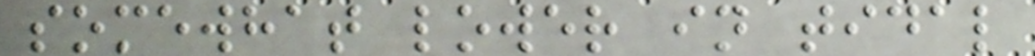somewhat lower in tidal
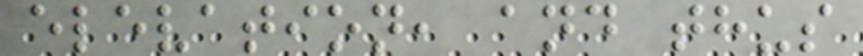elevation, and thus
